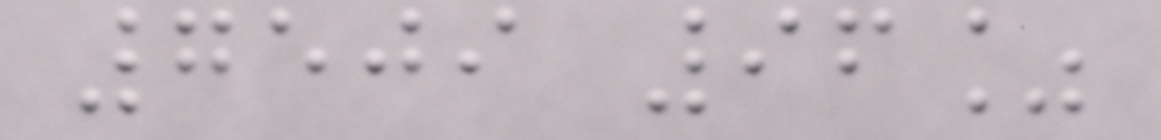7509 96%
